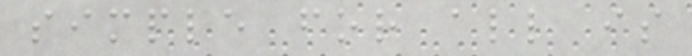simple for all is
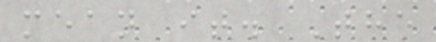mean it. The
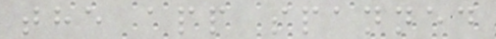the app spanned
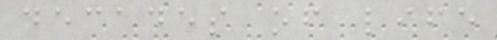decades of life
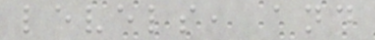levels, and
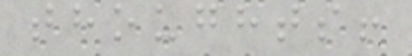thoughts!
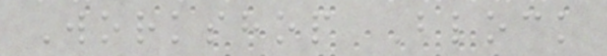Workshop Block
